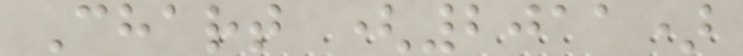Chart (2011)
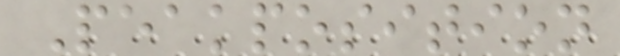Peakposition
